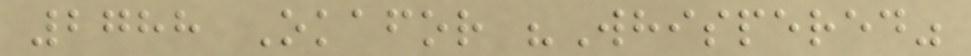2788 Okafor "Whispered"
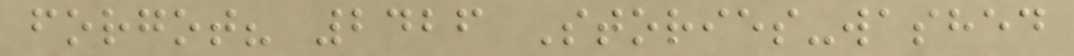forgot? 2426 Stories-washed
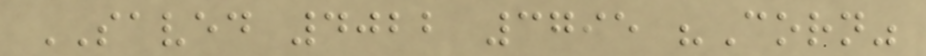SAVED 4022 3795 "Corn"
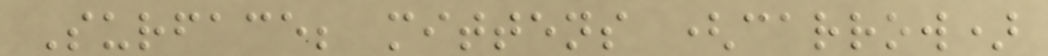Surface; mittens (carrow)
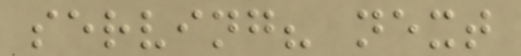serving? next
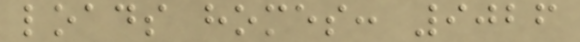loads homes: 9026
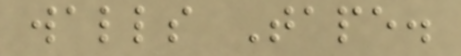walls Tape.
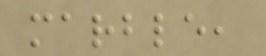marble,
